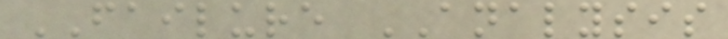FAILURE ANALYSIS
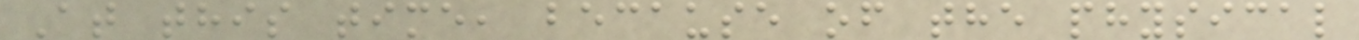At this time, because of the physical
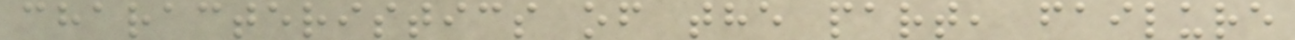characteristics of the part, failure
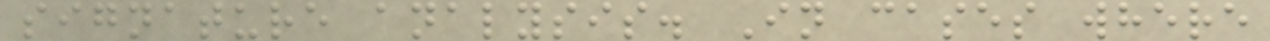signature analysis. In cases where
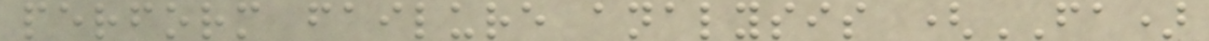perform failure analysis (FA)
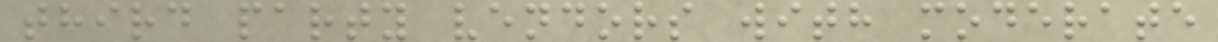third party vendors with moderate
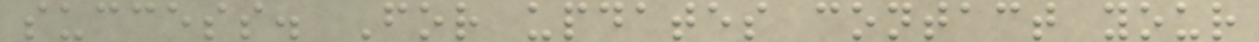success. For updates contact your
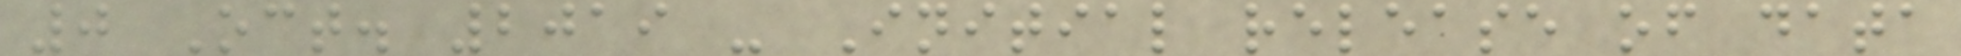0 Oct. 2019 - Initial release of data
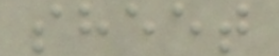sheet
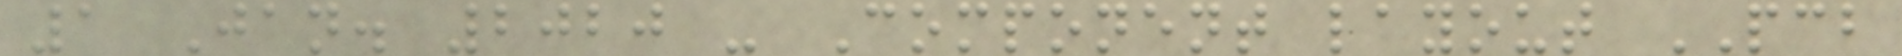1 Jan. 2020 - Component layout PCB
